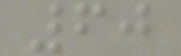60
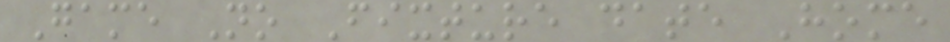Game No Fixture date Home
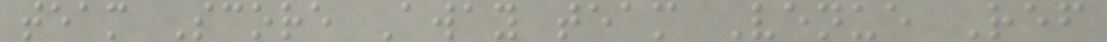team Score Away team Venue Ref
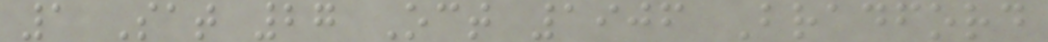1 Sat 27 Oct 1906 Bradford
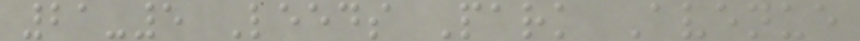21-5 Leeds Park Avenue
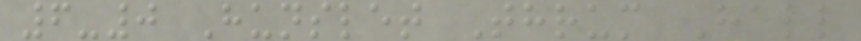6-0 Hunslet Thrum Hall
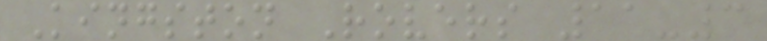Kingston Rovers 11-3
